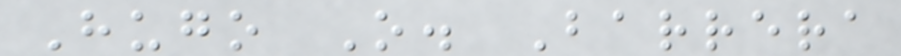Hugo O. Barrera
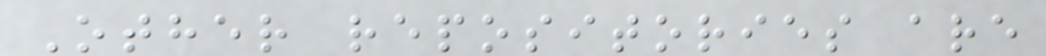Other repositories are
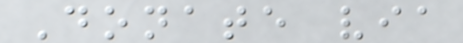Donate via
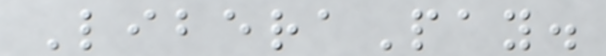LiberaPay.
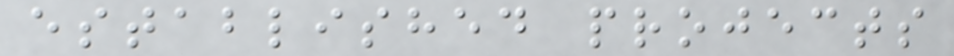established projects
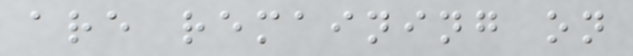are remaining on
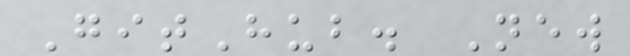GitHub. New
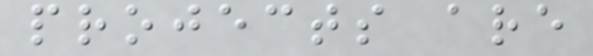projects are
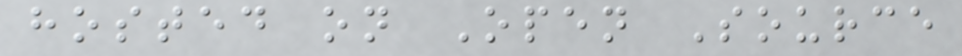hosted on Open Source
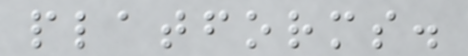platforms.
